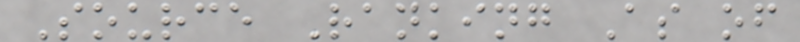Source Ranking As of
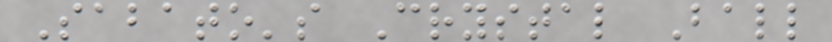Sabato's Crystal Ball
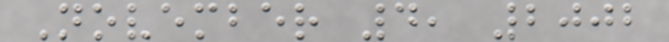November 4, 2002
